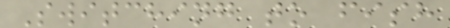Switching to fish
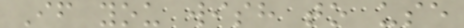If you wish to use
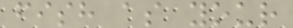fish as your
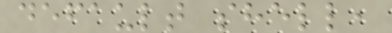default shell,
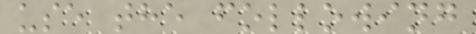use the following
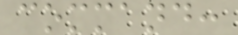command:
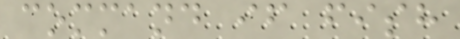command if fish
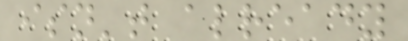isn't already
